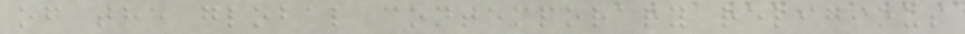of the global contemporary religious
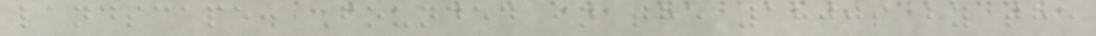landscape. Founded in the 1800s by the
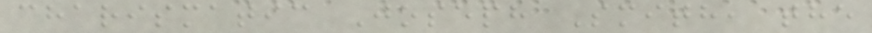charismatic Joseph Smith, the
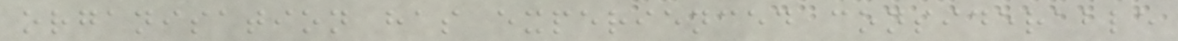organisation has experienced considerable
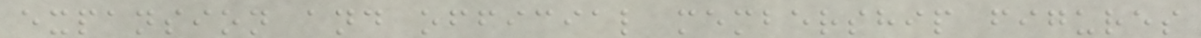expansion and official membership figures
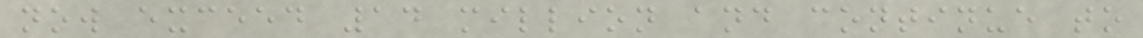now exceed 14 million and continue to
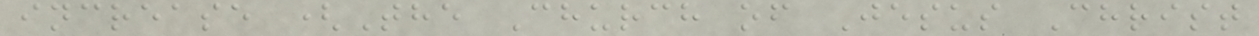increase (The Church of Jesus Christ
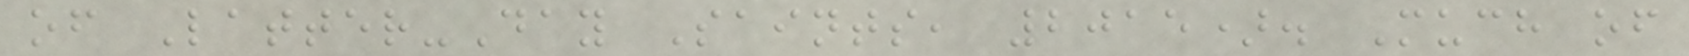of Latter-Day Saints, 2015). Much of
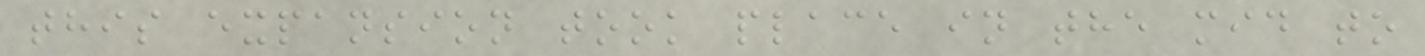this expansion took place in the mid to
